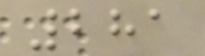281
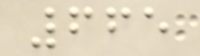665
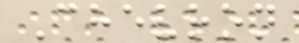Chevron
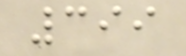399
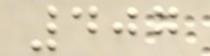407
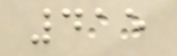415
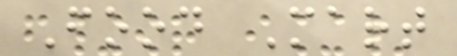Food Mart
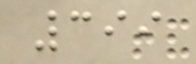399
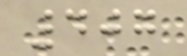407
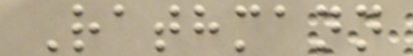Rathmann
